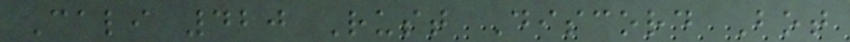Cali 420 Rust Discord Bot
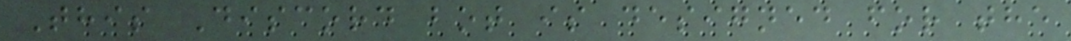This Discord bot is designed for the
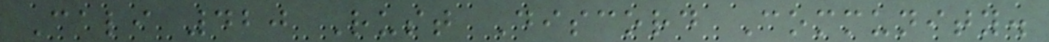Cali 420 Rust Discord Community.
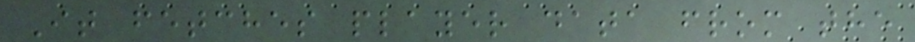It fetches player data from the
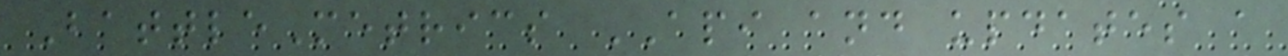BattleMetrics API and updates a
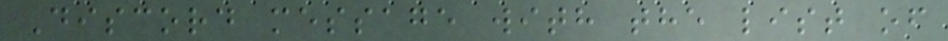Discord message with the list of
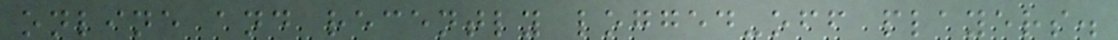online and recently logged-off players.
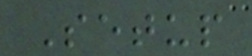Setup
